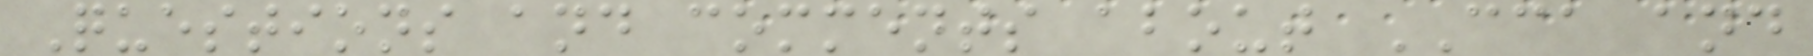Questions and comments about CCA and
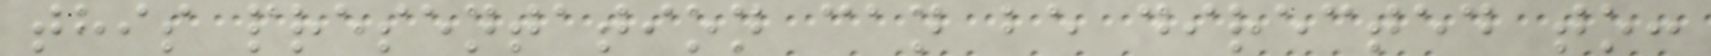this presentation can be directed to:
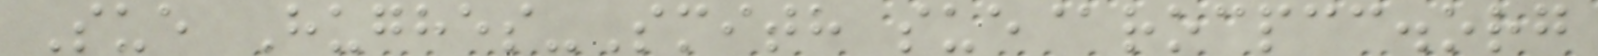Sue Hughes-Smith sue@rocpcc.org
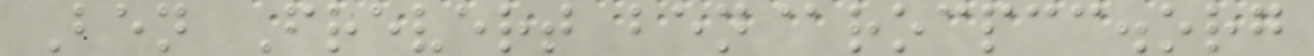Ben Frevert ben@rocpcc.org
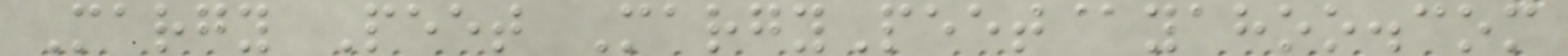Margy Peet MargyPeet@yahoo.com
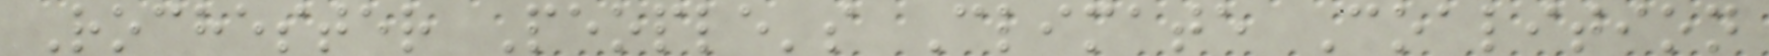Rochester People's Climate Coalition
